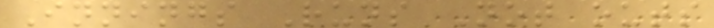Innings Runs Not outs
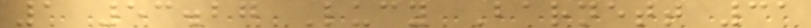1 53.27 Lucy Barnett 31
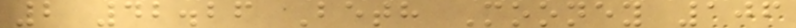2 42.26 Beth Mooney 106
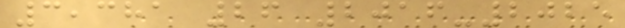3,381 26 2016-2025
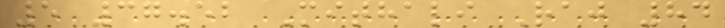5 37.52 Mithali Raj 84
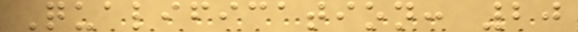Qualification: 20
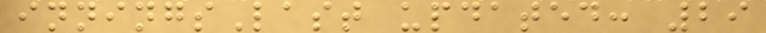inningsLast updated: 29
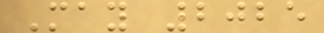May 2025
